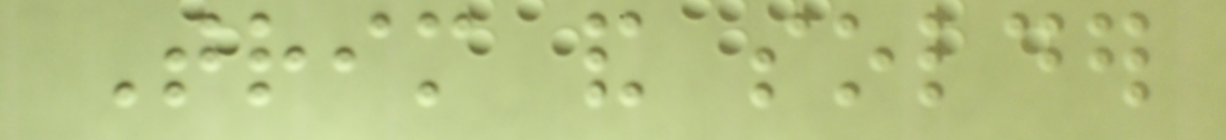Trim and solder
